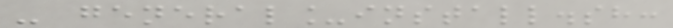- general_install.sh:
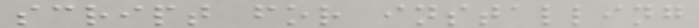script for installing
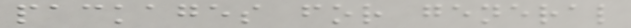packages for general
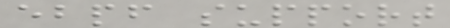ebpf support
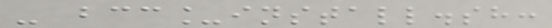- bcc_install.sh:
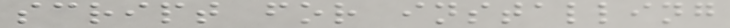script for installing
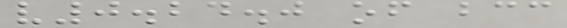v0.24.0 of bcc
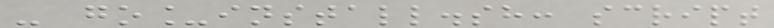- go_install.sh: script
